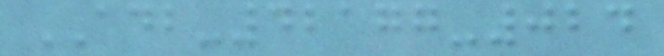ADB-42177-024
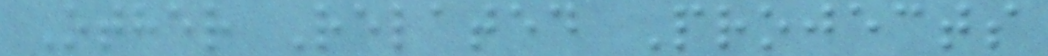Other Related Projects
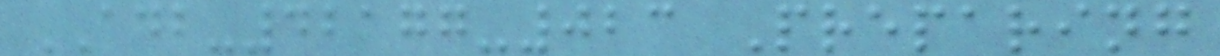ADB-42177-023 Preparing
